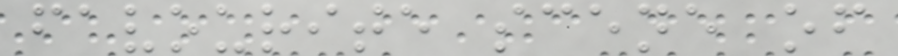favourite scene of
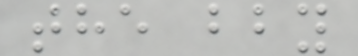the bby
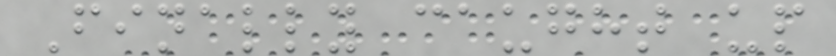Finally caught up
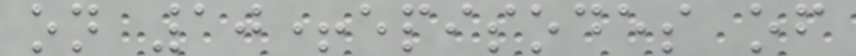on 10+episodes of
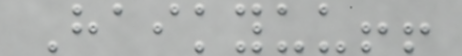Haikyuu!!
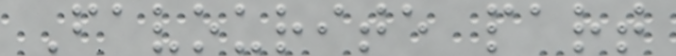Favourite part
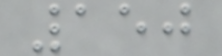150
